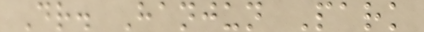Dr. Hanjun Park
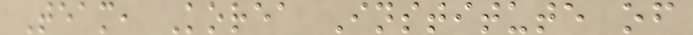Team, Korea Institute of
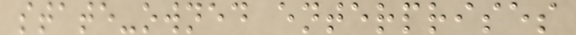state-owned enterprises
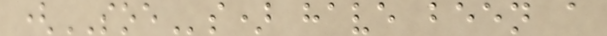(SOEs) have been a
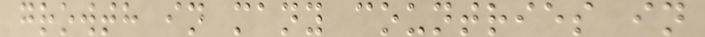growth in many countries in
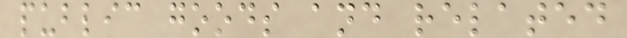public goods and related
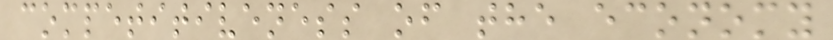competitiveness of the economy
